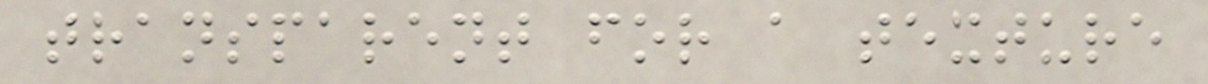transparent for a texture
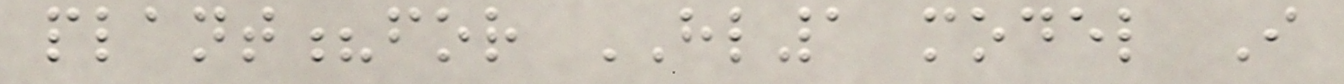plant?for HL1 model I
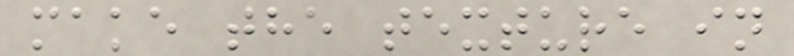make the texture in
